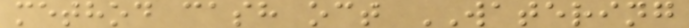method cash oct WATERING
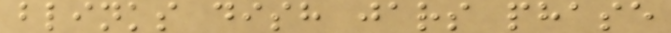blinks dish jars phase
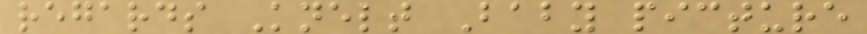regards Knelt Baby picture
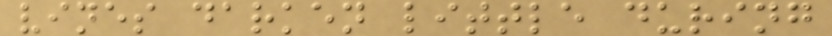vines darken little during
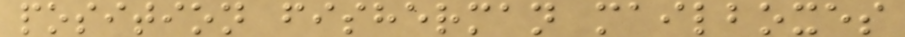position fisherman mailboxes
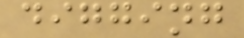digging
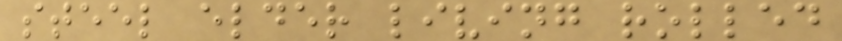steel elder living rolled
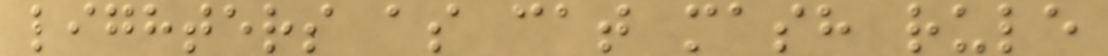lighters as cat mash rule
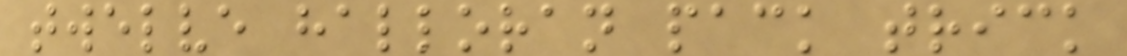twelve halloran pack trick
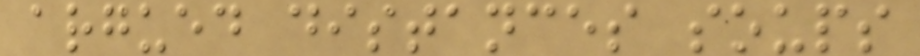argued distances soups
